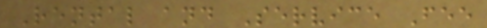Rental and Service Fee
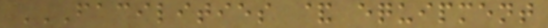FACILITIES & EQUIPMENT
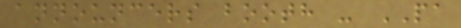announcers booth - PA
